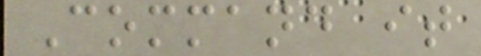Command it
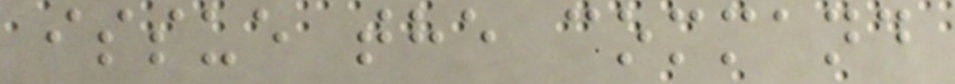issue the command
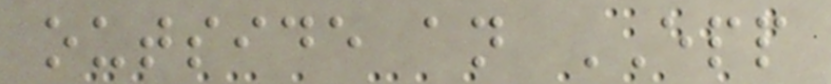outside an EPP
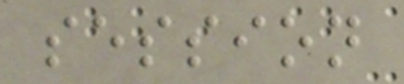session
